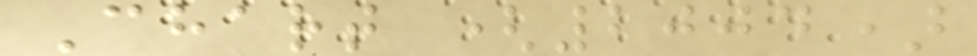Chart (2004)
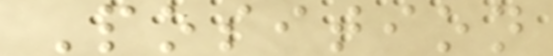Position
